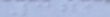371
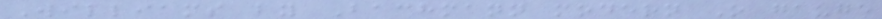Williams by Bachmann modern O gauge
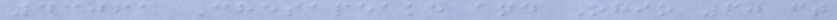43061 Chesapeake and Ohio 60 ft
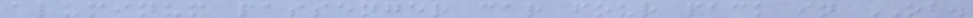aluminum passenger car four pack in OB.
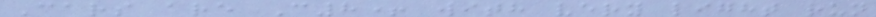Cars are C8+ with very light run
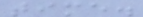time.
